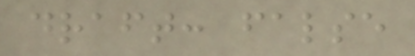draft: false
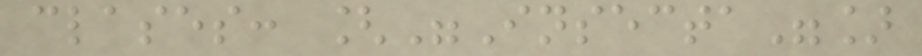clases: ["Insecta"]
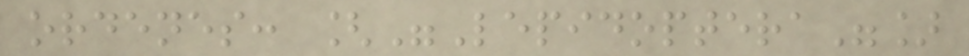ordenes: ["Lepidoptera"]
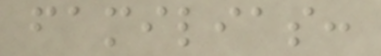familias:
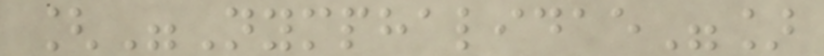["Nymphalidae"]
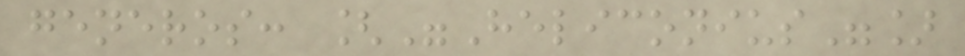generos: ["Heliconius"]
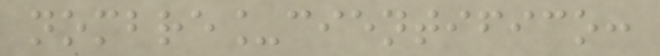nombre_cientifico:
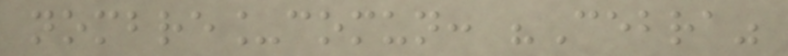nombre_comun: "Cebra"
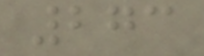273
